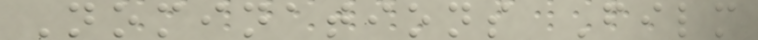Nominations Film
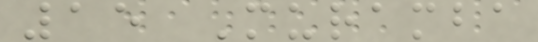15 Muramba
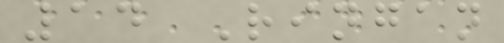14 Ringan
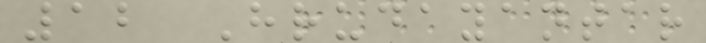12 Hrudayantar
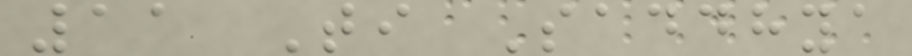11 Ti Saddhya
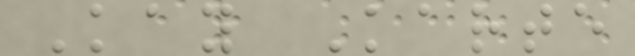Kay Karte
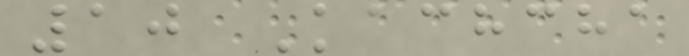10 Kachcha
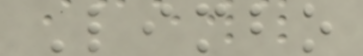Limbo
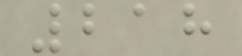218
